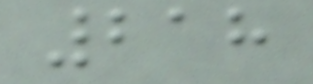218
